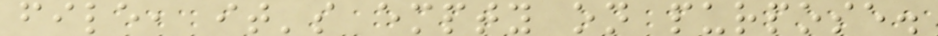file, it's empty on purpose.
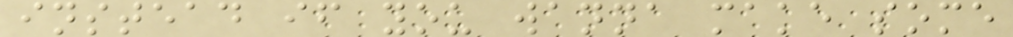instead if you wanna make some
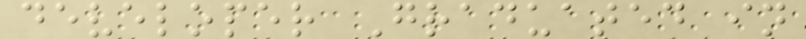developer Graduated in
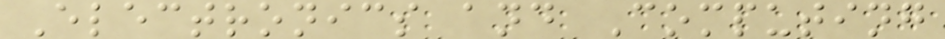Electronics and Computing
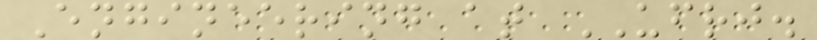Engineering at UFRJ.
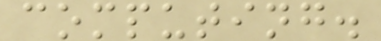computing.
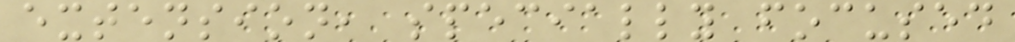extension, specially focused
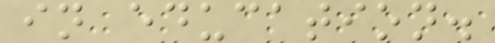in education.
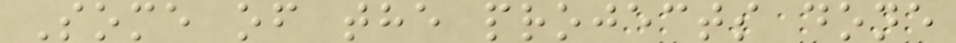Some of the projects done
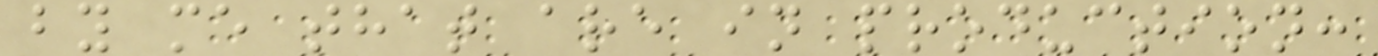by me that are in production:
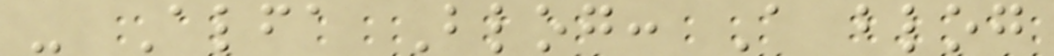- Alfa Blog: A blog
